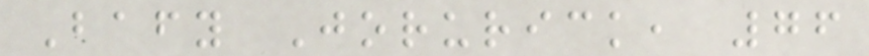Bafy Jorurick, 76
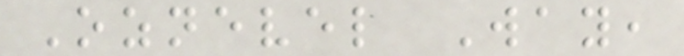Oznevel Way,
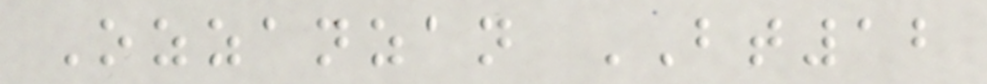Ozzanzan BT12
